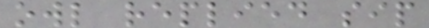owl replied sip
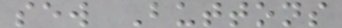sew Buttons
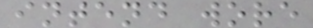intend wore
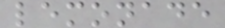lemonade
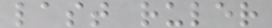last ruler
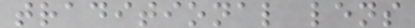traditional lens
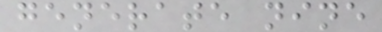generate nine
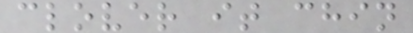clover it chin
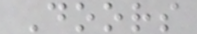Doors
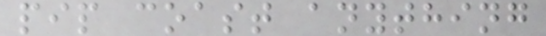pip coast anything
